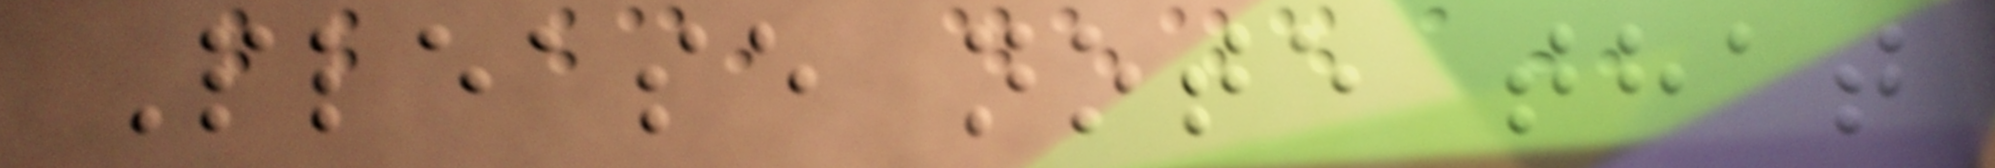Please note that
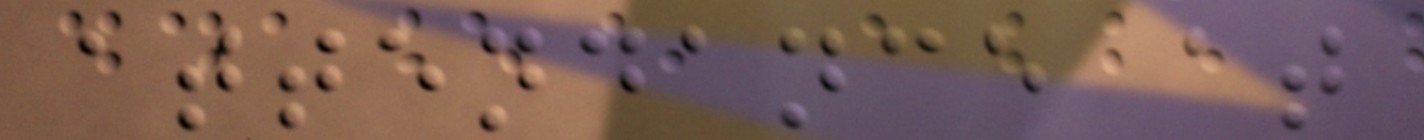attendance at
